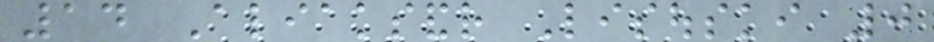14 Aliaksandr Lisouski 0
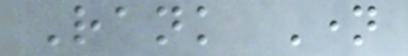Rank Name
